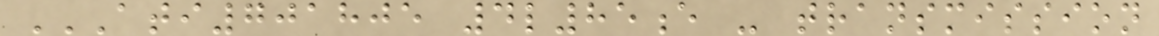ATI701805 4L85E - TRANSMISSION
